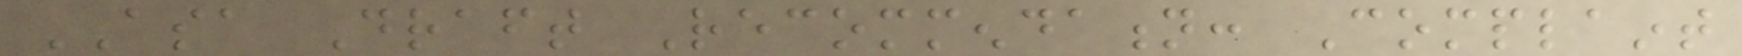ASA Draft Recommendation: Complaint
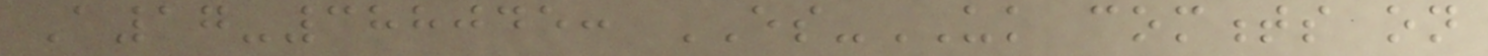A17-388045: ES-UK comments on
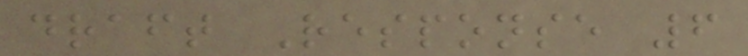draft Response 6
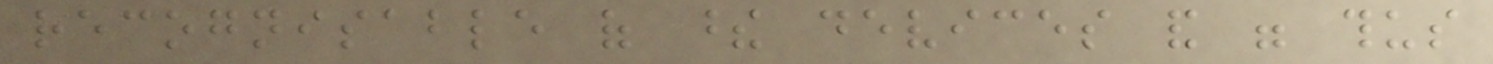recognisable of these devices and were thus
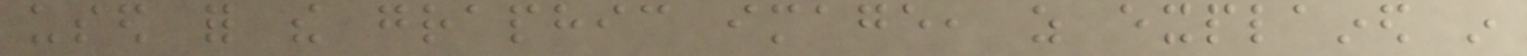used for the graphic image, as explained in
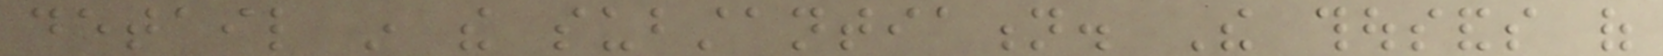detail in the substantiation. The thousands of
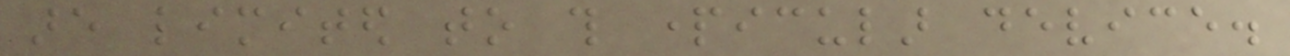are limited to this particular device.
